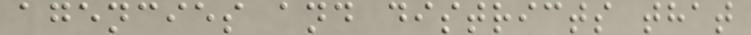agencies and districts that
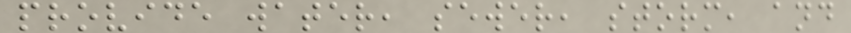provide water, sewer, storm, and
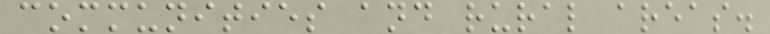communities and rural areas.
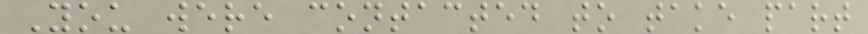You were contacted to take part
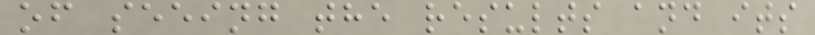of seeing the results and its
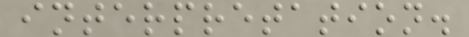interpretation.
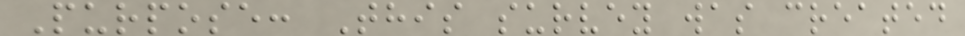Purpose: This survey was created
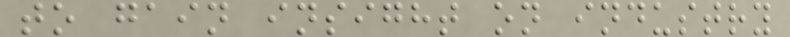to gain insight on industry
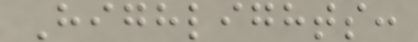Highlights:
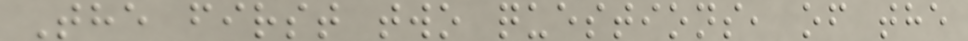The first two questions, of the
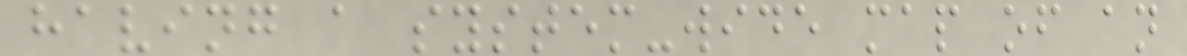having a system-wide map of an
